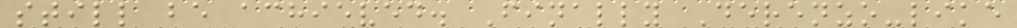still be achieved. Finally Derenzo-like
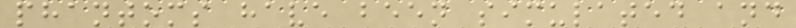phantoms have been simulated and
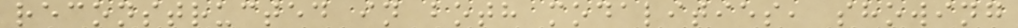reconstructed in both modalities, showing
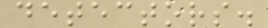detectors.
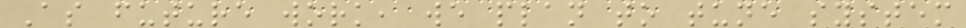As future work, we plan to tune system
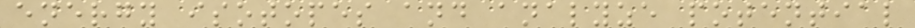energy isotopes and analyze potential
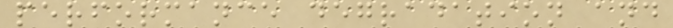performance degradation and
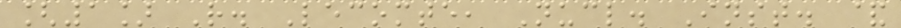[1] R. Lecomte, Nucl. Inst. &
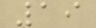19
